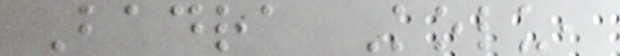Badra Kolu,
